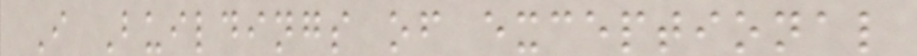I Buildings of exceptional
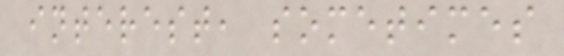interest, sometimes
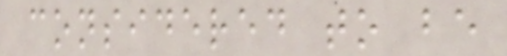considered to be
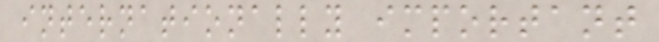internationally important
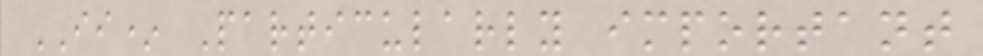II* Particularly important
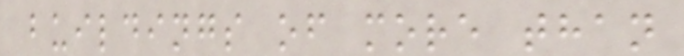buildings of more than
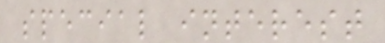special interest
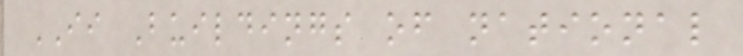II Buildings of national
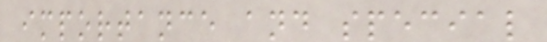importance and special
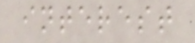interest
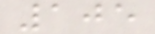105
